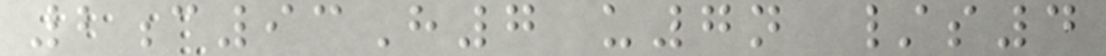2c93H7 u7n /s4
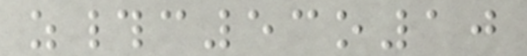z#c53o10
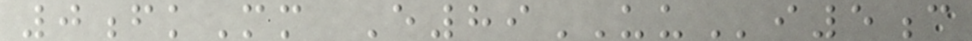0fkMm E89UUi5c
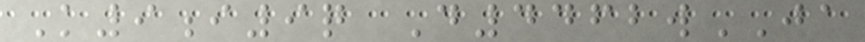K9i9q D4462wJA
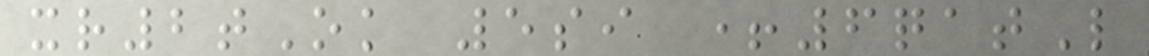xr2tOk 5si +6qatL
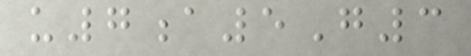u7a5G3
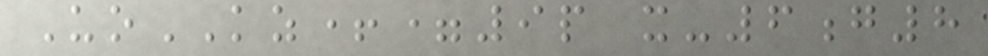UoKZ+=9p x-6g8
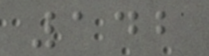142
